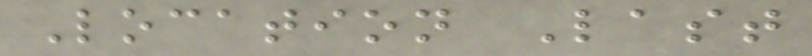Location Last
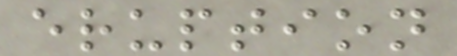eruption
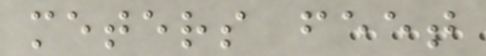meters feet
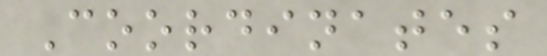Coordinates
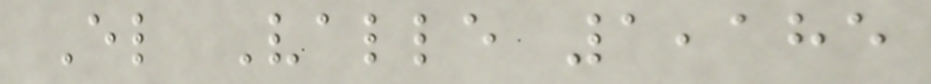El Valle 1,185
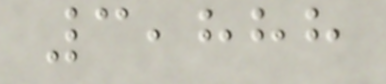3,888
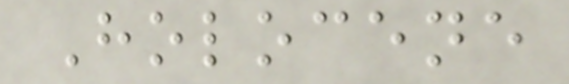Holocene
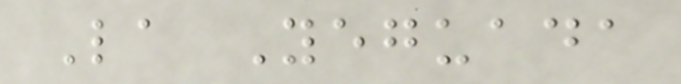La Yeguada
